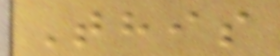This
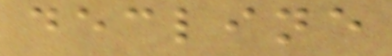decline
